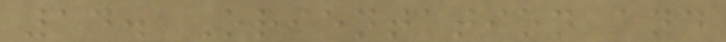14. Orientation and
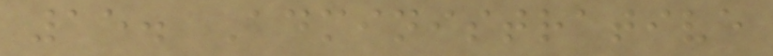15. Administrative
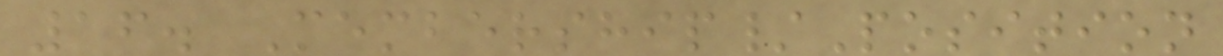16. Membership/Position
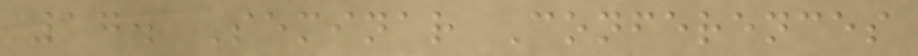17. Seminar Conferences
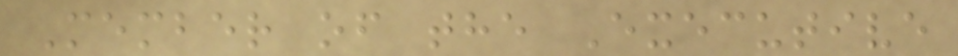Member of the Executive
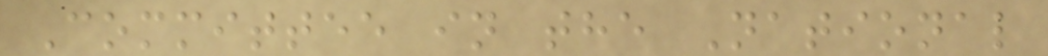Committee in the National
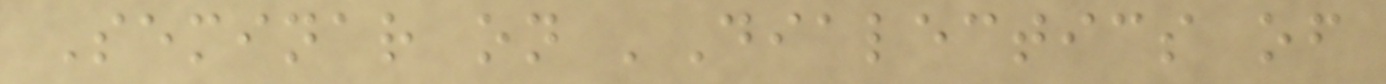Seminar on 'Dialectics of
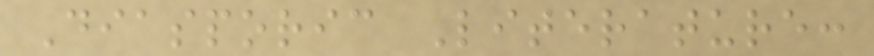Diasporic Literature:
